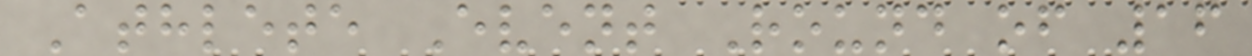Athlete Event Round of 16
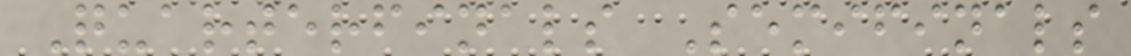Quarterfinals Semifinals
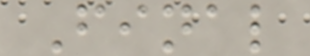Final
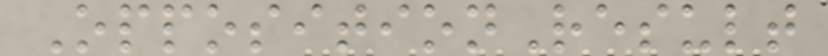OppositionResult
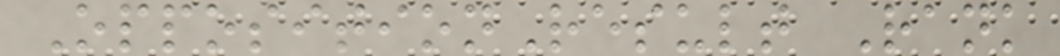OppositionResult Rank
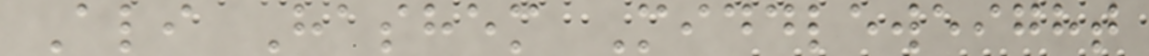Ali Hashem Middleweight
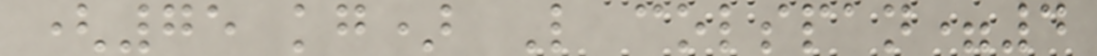(75 kg) L colspan=4
